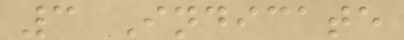3 Indicate
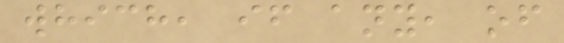which, if any, of
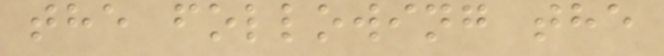the following the
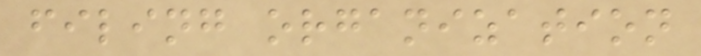filing organization
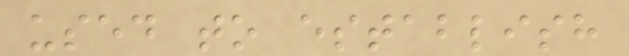used to establish
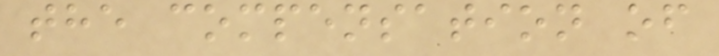the compensation of
